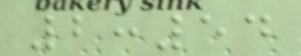2:54
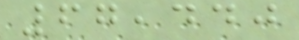67,440
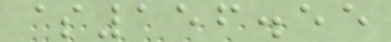$156.55
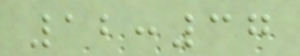12:37
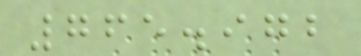765.972
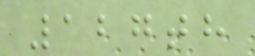127th
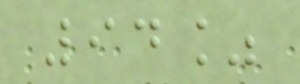94%
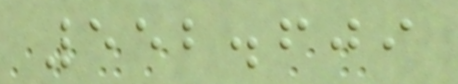552.609
